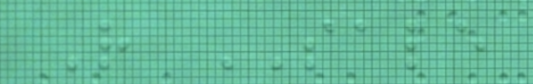R SALE
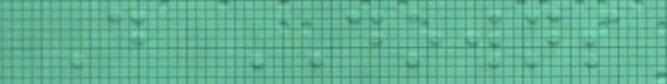D DOWNS
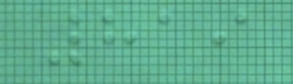819
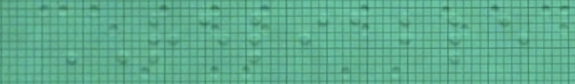RELIABLE
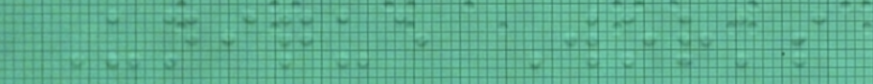Unique Works
